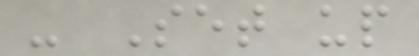- Set up
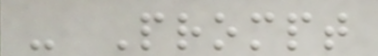- Prompt
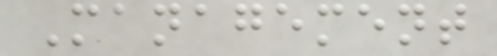Management
